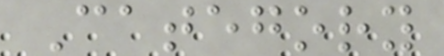Category
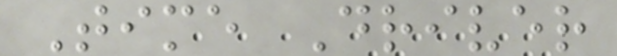Time Driver
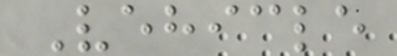Vehicle
